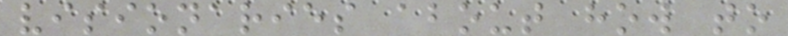visionaries about how to
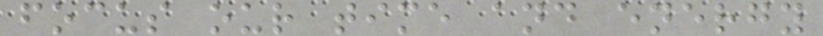focus our time and energy
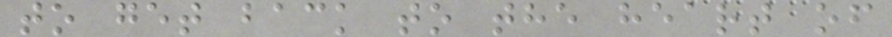to get back to the heart of
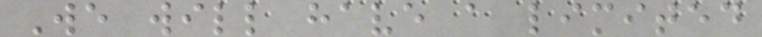We will have a limited
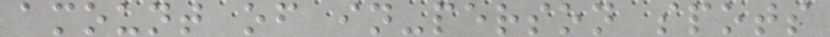amount of in-person spots
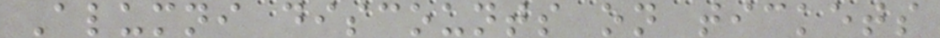Alumni discounts on tickets
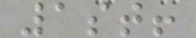1st!
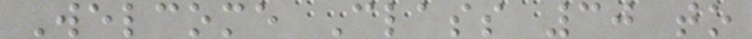Welcome Class 30 to
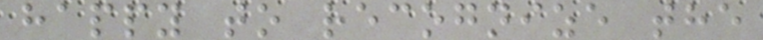happy to recognize the
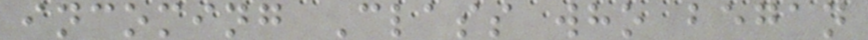incoming Class who began
